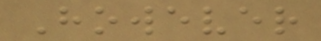However
